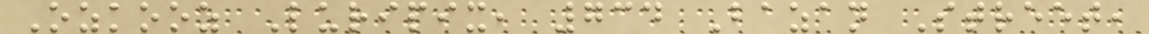Ozkooz Luripix, 734 Bazan Street,
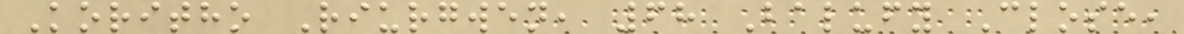Koritho Riurgwen, 68 Balufy Close,
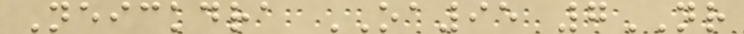Neickdra OA95 7NR
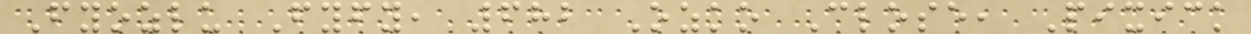Fyozlu Fyfy, 682 Ozko Close, Pixick
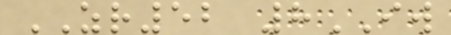ZR52 8IW
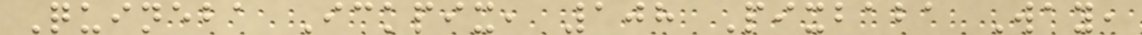Quineba Ickpix, 108 Pixbaba Way,
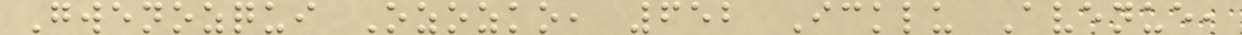Gwenozqui Ozozko, 652 Icklu Avenue,
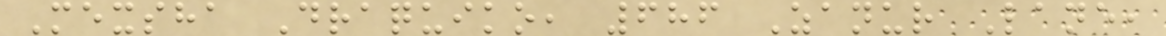Mexsha Draquiko, 686 Zanur Lane,
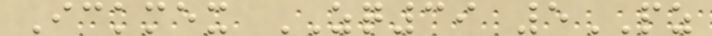Ickmex ZQ39 5PZ
